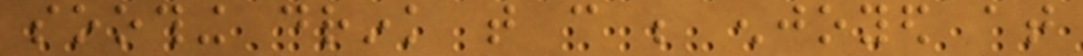soothing drink that can be enjoyed at
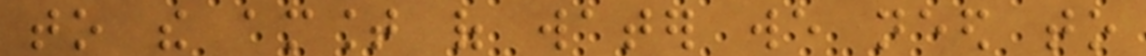to the amount of water we need to
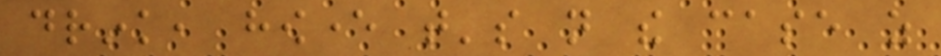drink, however that's not the case as
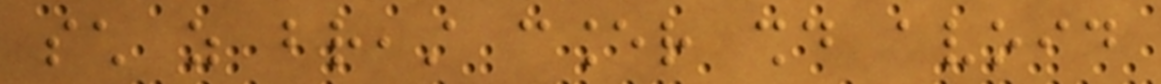such as breast cancer should avoid
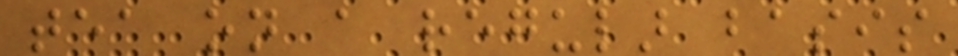tea on a regular basis
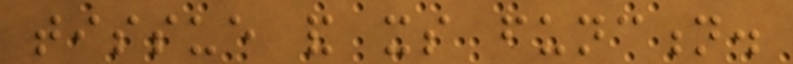tissue and its function.
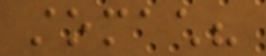stomach?
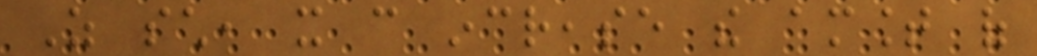As such, it can increase the amount of
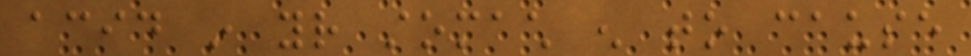acid in your stomach enough to cause
